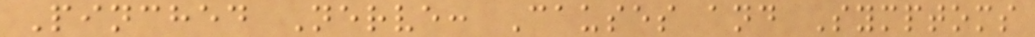Pinched Nerve: Causes and Symptoms
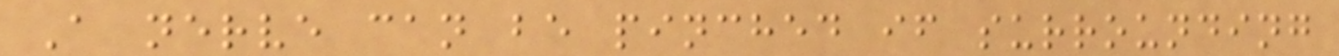A nerve can be pinched if surrounding
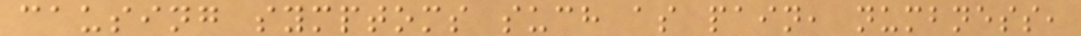causing symptoms such as pain, numbness,
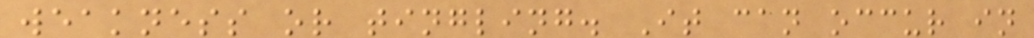weakness or tingling. It can occur in
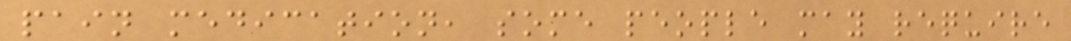pain medication, some people may require
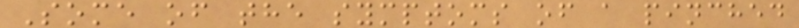Some of the symptoms of a pinched
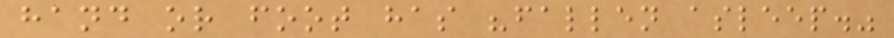hand or foot has "fallen asleep."
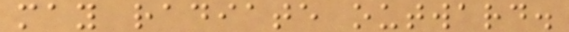may radiate outward.
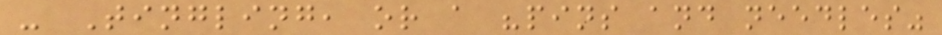- Tingling, or a "pins and needles"
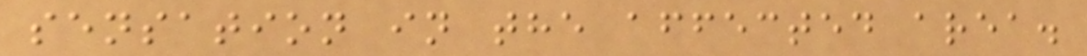sensation in the affected area.
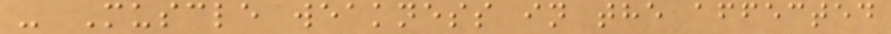- Muscle weakness in the affected
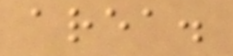area.
